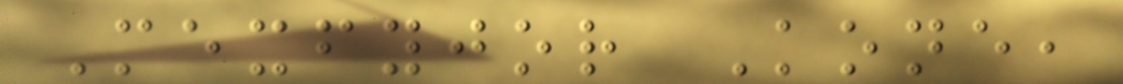Mexfyjor Kone,
